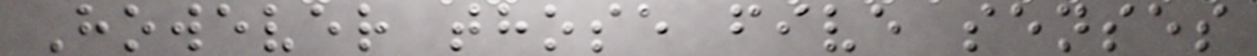However those five senses
